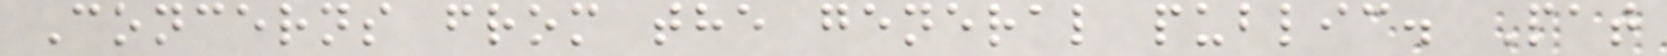Concerns from the general public. Pat
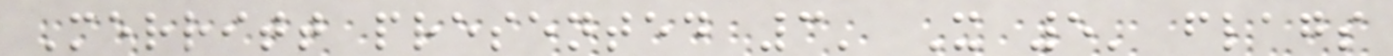Merritt presented 3' X 5' flags
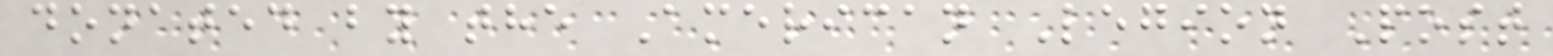donated by the American Legion Post
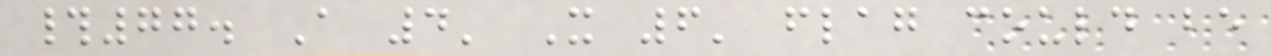#77. A 4' X 6' flag could be
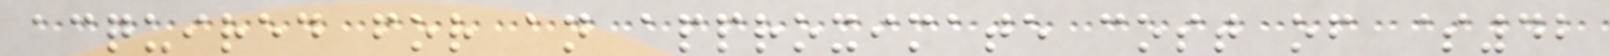acquired for an approximate cost of $42
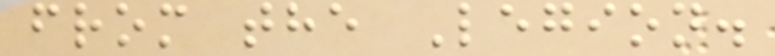from the Legion.
